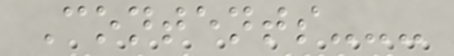Contents---
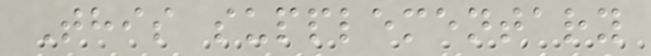This supplementary
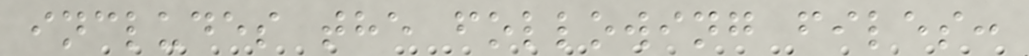includes the following files:
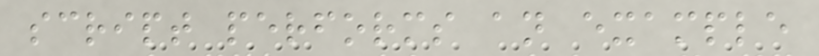script performs an example
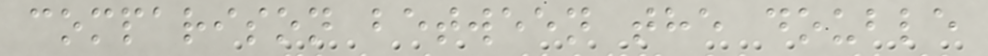comparison between the double
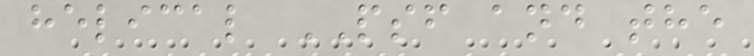helical PSF and the
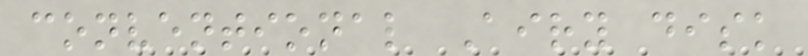conventional Airy disk
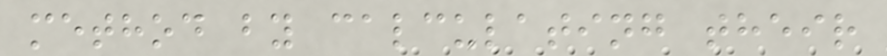method by calculating their
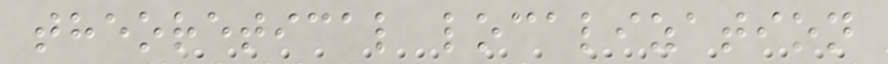theoretical localization
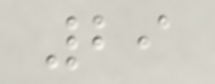29
